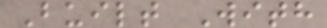Built With
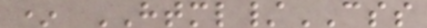* HTML/CSS
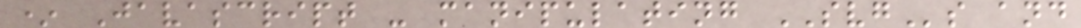* Javascript - manipulating SVGs and
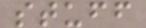stuff
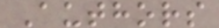Authors
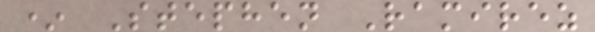* Stephen Ramirez
